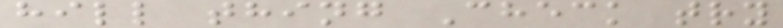hill thing Check try
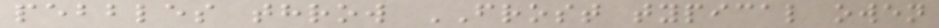pebbles throw FROST typical owen
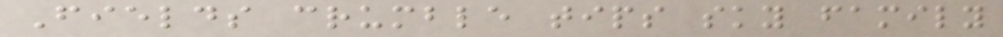Fields crumble tips sky family
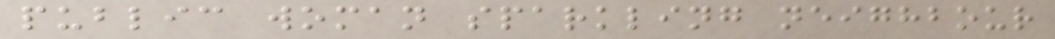public woman sparkling neighbour
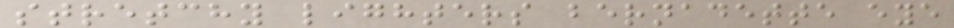stretchy lighters bernadette eye
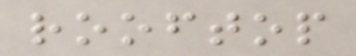rooftop
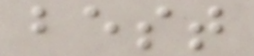best
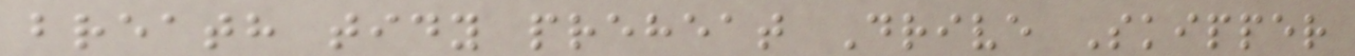breath tidy preheat Drive Skipper
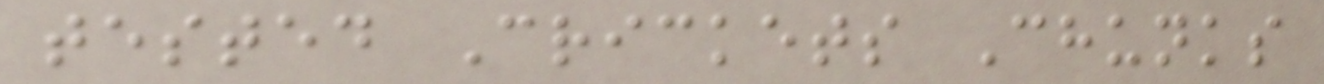tested Crickets Chunks
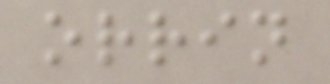orrin
